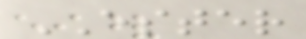ESTER
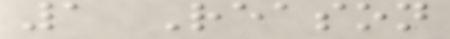1 Reason
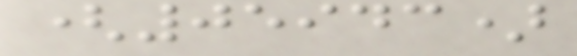(05943)
